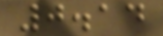0.14
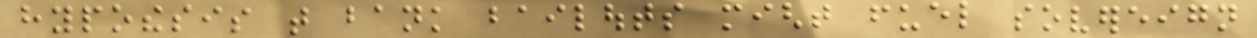hypothesis that bank bailouts might fuel sovereign
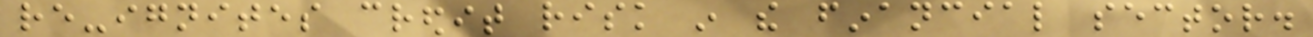re-ignites credit risk in the financial sector.
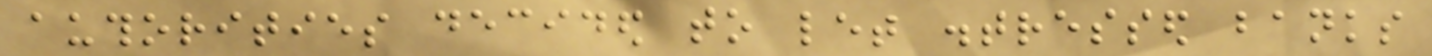authorities decided to let distressed banks
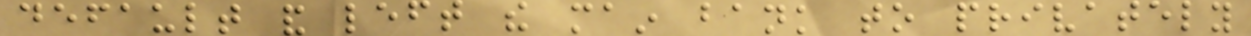default and left the main bank to privately
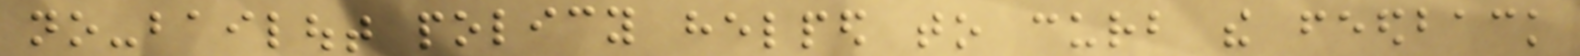no-bailout policy helped to curb the feedback
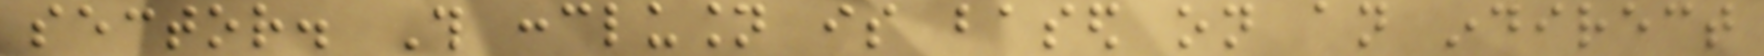sector. This conclusion is based on an indirect
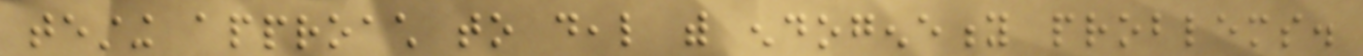testing approach to deal with endogeneity problems.
